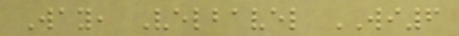Way, Velbavel WI6
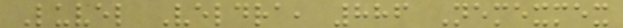Luvel Veldra, 886 Nemexmex
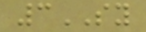3SY
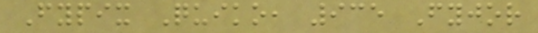Fypix Quiko, 935 Fyjor
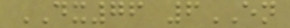DX76 6EN
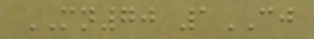MN70 1CJ
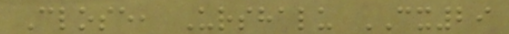Close, Urshalu CX29
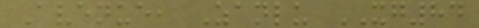Avenue, Zanlu XG84
